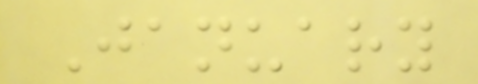January
